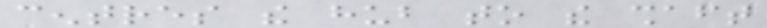centres the hub to the shaft
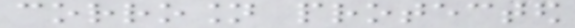corrosion protected
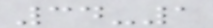34-1
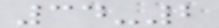34-2
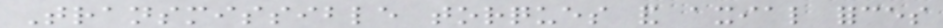Transmissible torques and axial forces
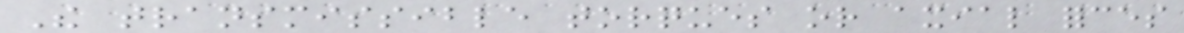The transmissible torques or axial forces
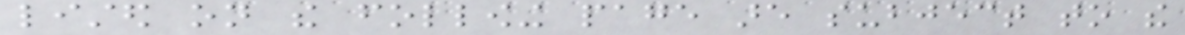listed on the following page are subject to the
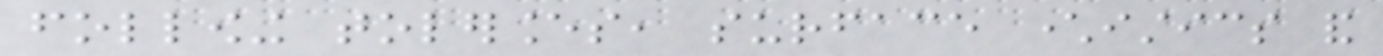following tolerances, surface characteristics and
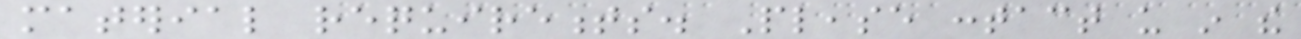material requirements. Please contact us in the
